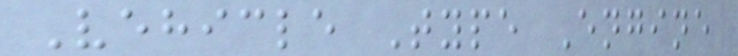Vehicle Type Engine
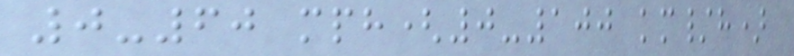0-60 mph(0-100 km/h)
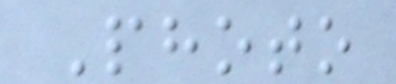Photo
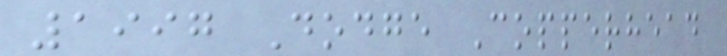1997 Dodge Copperhead
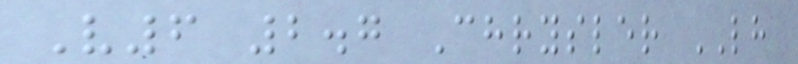V6 2.7 Chrysler LH
